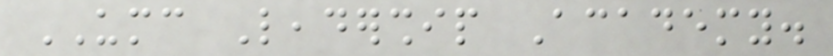UMC Leadership Academy.
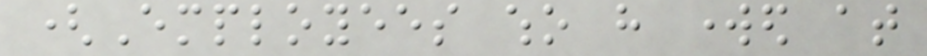(Employees who have worked at
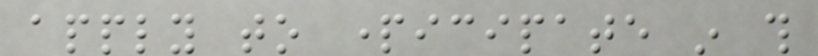apply to participate in this
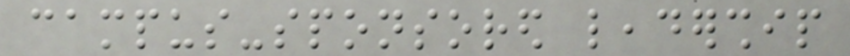campus-sponsored leadership
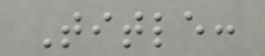Title:
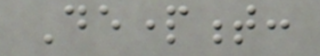Department:
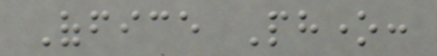Office Phone:
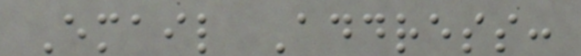Email Address:
